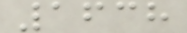1638
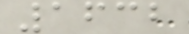1632
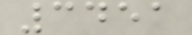3451
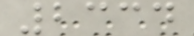2334
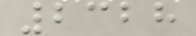2328
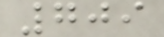709
